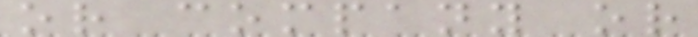or company or
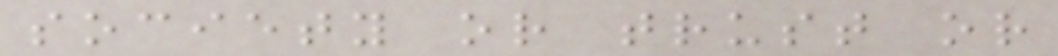society or trust or
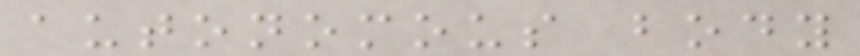autonomous body
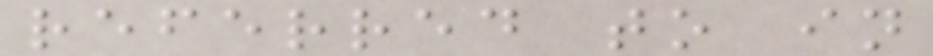referred to in
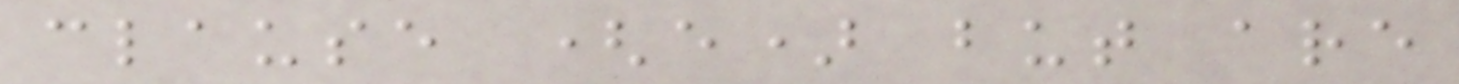clause (e) but are
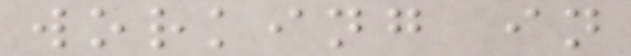working in
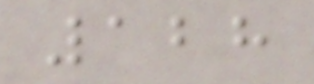128
